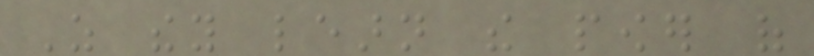As they learn the power of
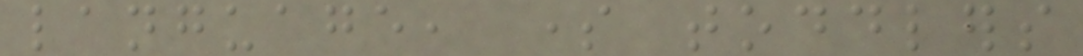language, some toddlers
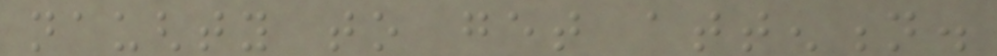naughty to get attention.
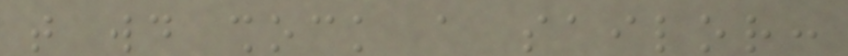that would shock a sailor:
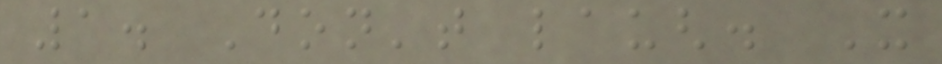1. Don't laugh. It
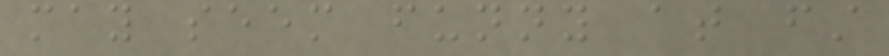may seem funny at first
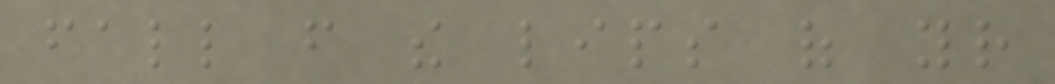fall from the lips of your
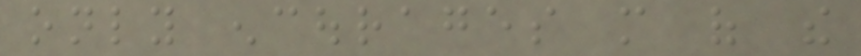only encourages more of the
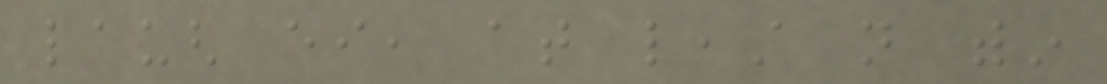laugh either, at least not within
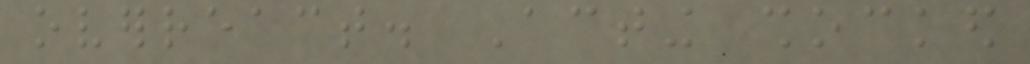overreact. Acting shocked
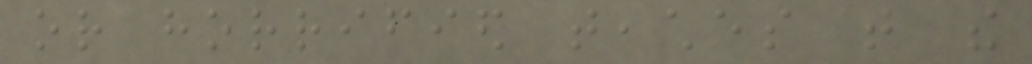or horrified teaches that the
